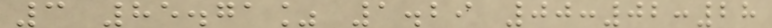3 85.71% 1.29 00:02:28
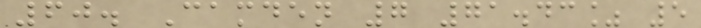60. Camden 7 71.43% 5
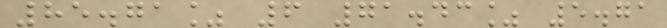85.71% 6 71.43% 5.71
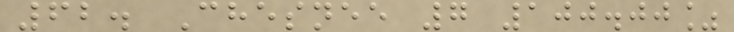62. Chesnee 7 100.00%
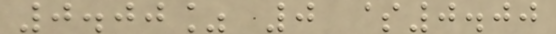0.00% 0 $0.00
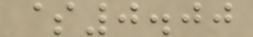$0.00
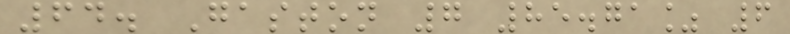64. Gaston 7 85.71% 6
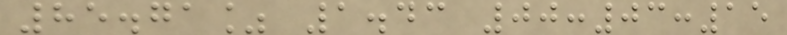85.71% 1.43 00:03:15
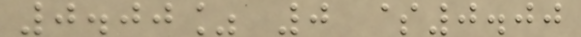0.00% 0 $0.00
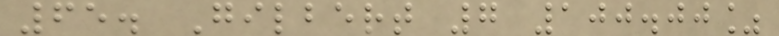65. Gilbert 7 100.00%
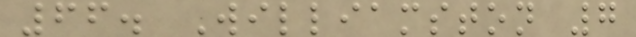66. Williamston 7
